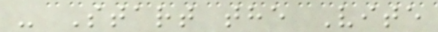- Start the Vite
